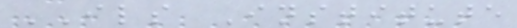ILS Institute
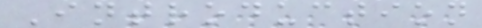Introduction
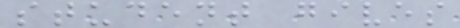student gives
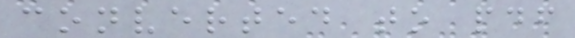converted to pdf
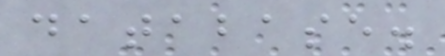database.
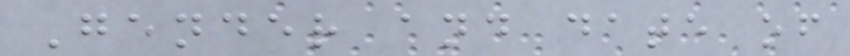Gender and date of
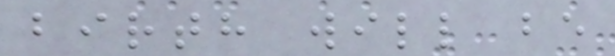birth will be
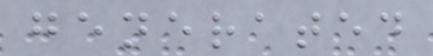generated
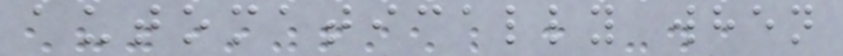automatically when
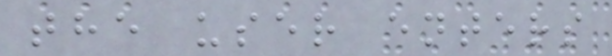the user enters
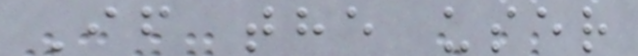If the user
